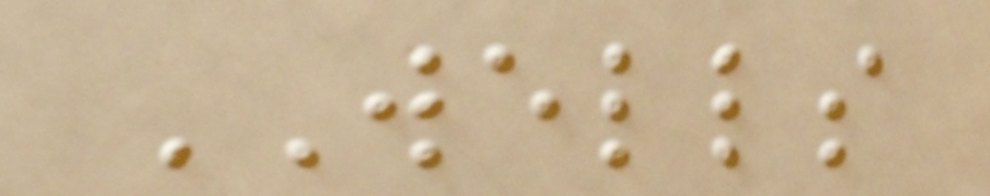WELLS
